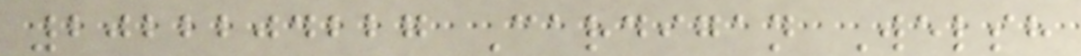2022204227 Cardigan Welsh
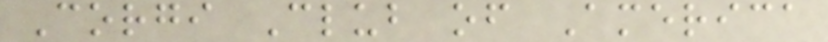Corgi Club of America
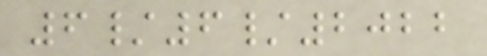6/6/2022
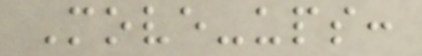Move-ups:
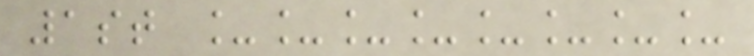1st ________
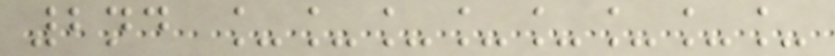2nd ________
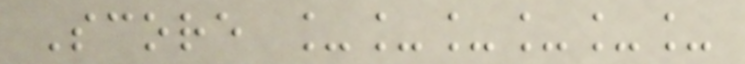Score ______
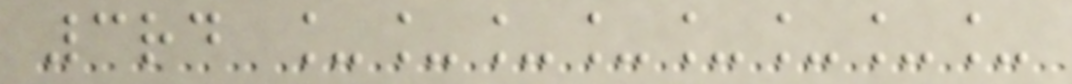3rd ________
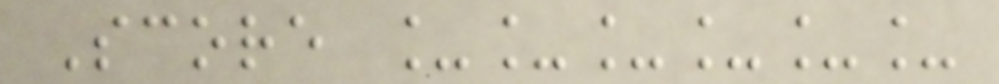Score ______
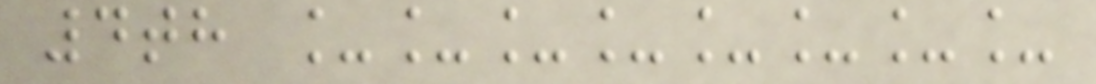4th ________
